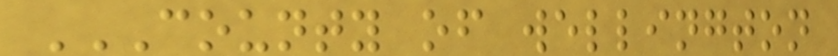COUNTY OF WELLINGTON
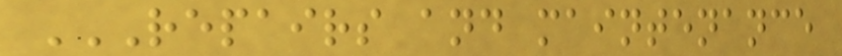REPAIRS AND MAINTENANCE
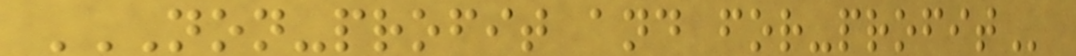NON-PROFIT AND FOR-PROFIT
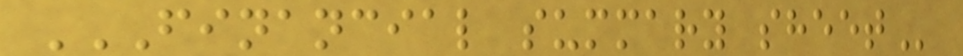FINANCIAL SUMMARY SHEET
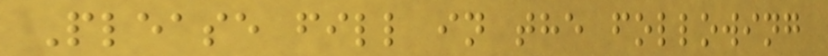Please fill in the following
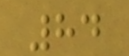84
